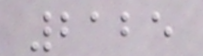2125
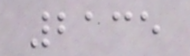2135
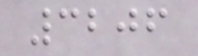3206
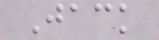Jack
